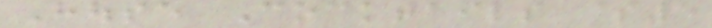House Cocktails $5
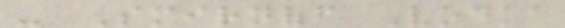- Smirnoff Vodka
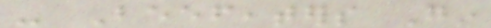- Beefeaters Gin
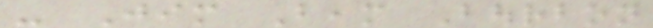- Jim Beam Bourbon
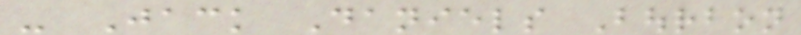- Jack Daniels Bourbon
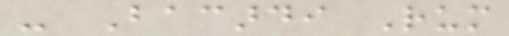- Bacardi Rum
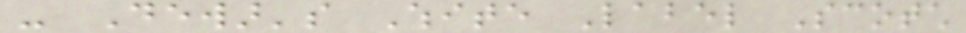- Dewar's White Label Scotch
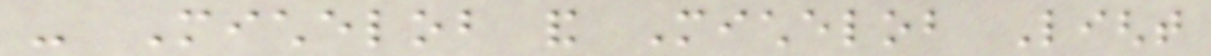- Michelob and Michelob Light
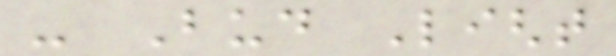- Bud Light
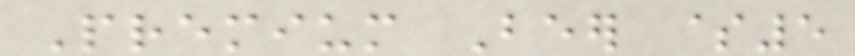Premium Beer $5
